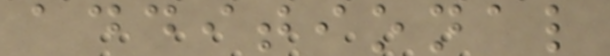additional
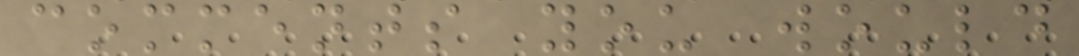comments you would
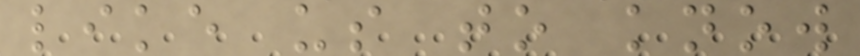like us to know
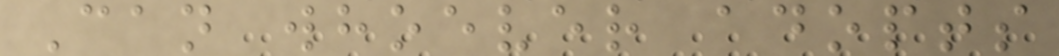Can whoever adopts
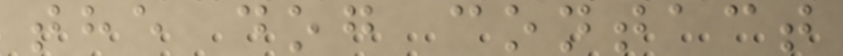the dog contact
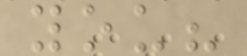you?
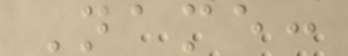Name:
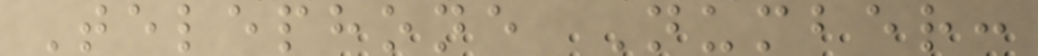Telephone Number:
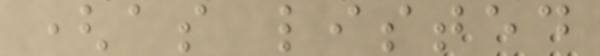(as listed
